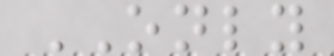ONLY
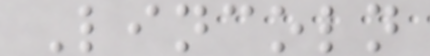Lincoln
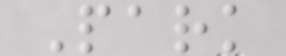Park
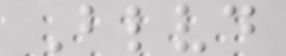Blvd
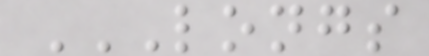LONGS
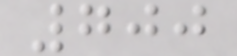700
